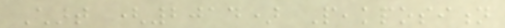Chart (2014) Peakposition
